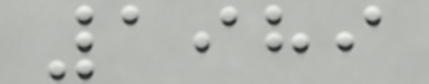1989
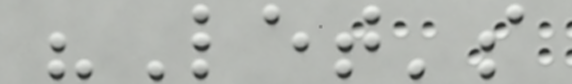"Let's
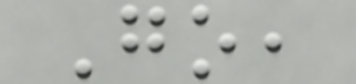Go,
